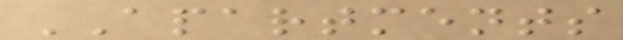APARTMENTS
